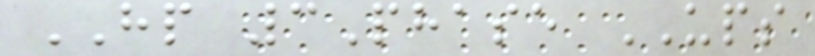HP 3Phase UPS
